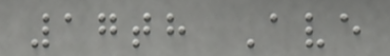17th Ave
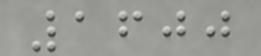1600
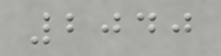2040
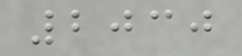2030
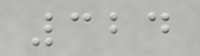324
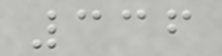336
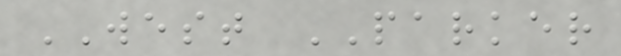WEST PARKER
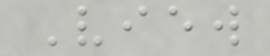View
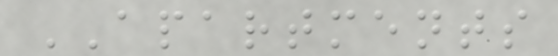APARTMENTS
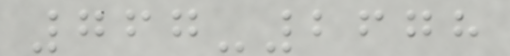767-2678
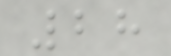28
